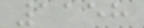1158
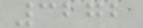3272
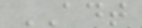ADT
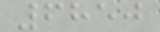6850
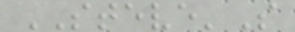STEVE'S
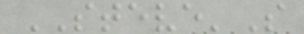STEVE'S
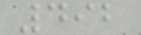492
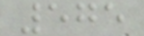575
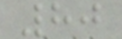80
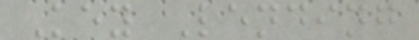Key Lending
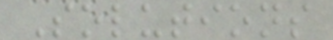Solutions
